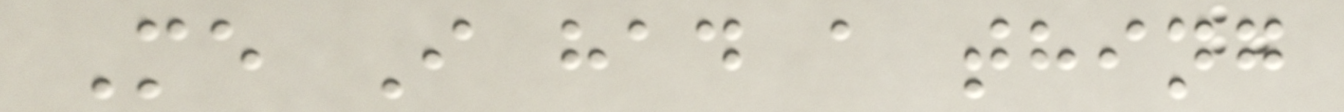Me I had a thing
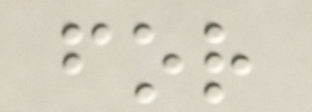for
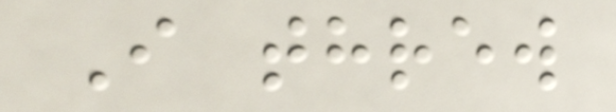I threw
